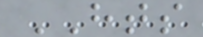HTS
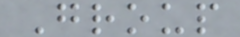Group
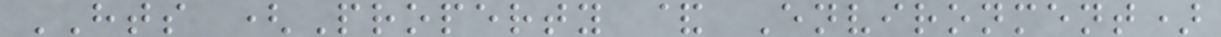HTS (Property & Environment)
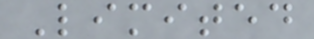Limited
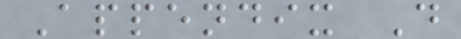Appendix D
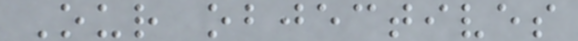Our objectives
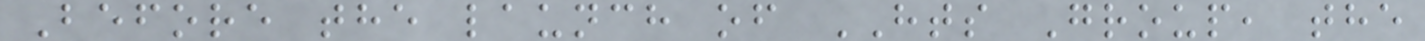Before the launch of HTS Group, the
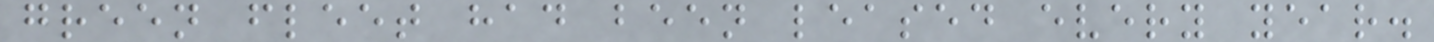green fleet had been leased every year.
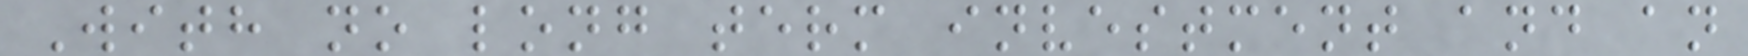With no long term investment and an
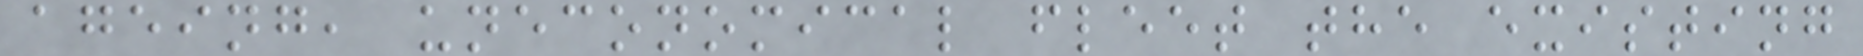ageing, uneconomical fleet the existing
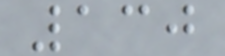130
